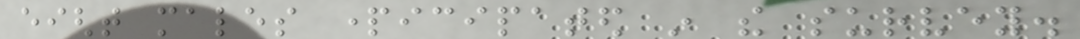eight males participated in the survey.
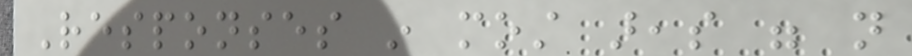Responses in most areas were not
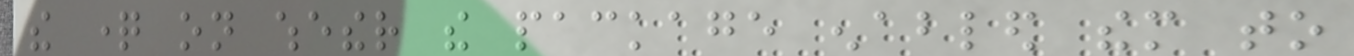the question on whether the package enabled them to
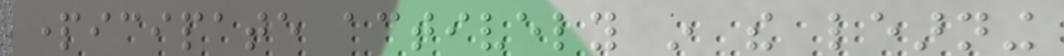participate actively in the learning
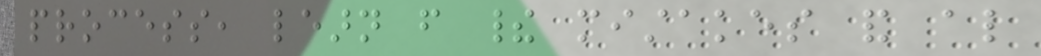process, learn from their mistakes and also
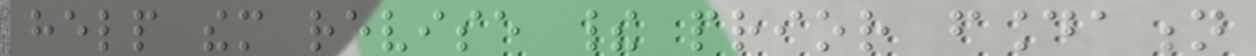help them revise their prior foundation
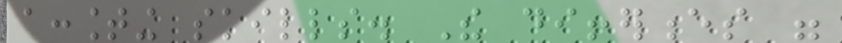accounting skills. The differences were
